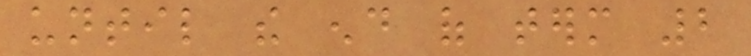until the end of term 2
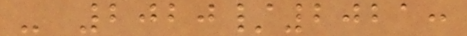- 2020/2021:
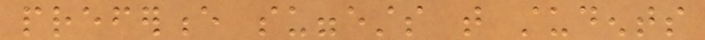preference suggests that students
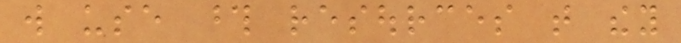will use those resources that they
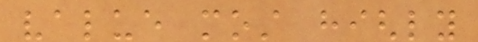value most highly
